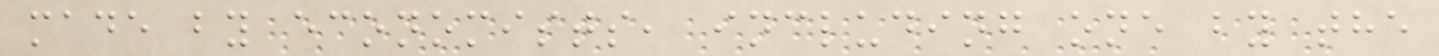made by economists, including one by the
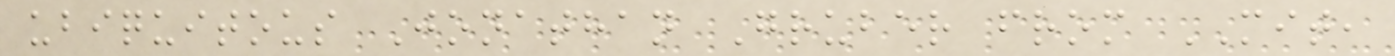ubiquitous Jonathan Gruber from MIT,
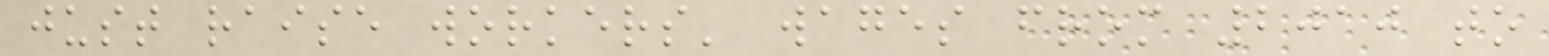just raise workers' wages from 2010 to
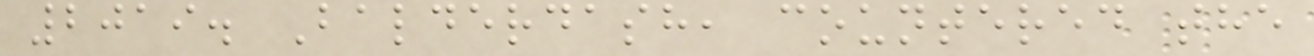2019. Balderdash, countered the
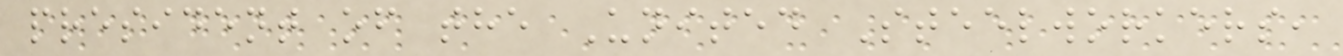president of the United Steelworkers,
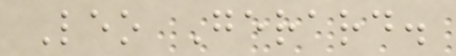Leo Gerard.
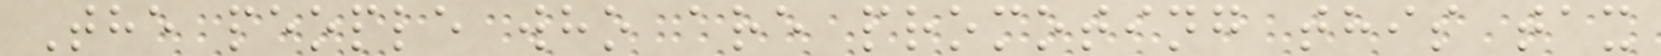The people who are promoting this tax
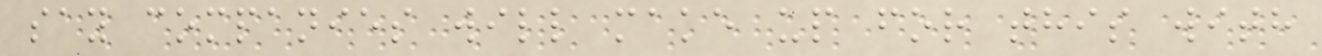say companies will make up for this with
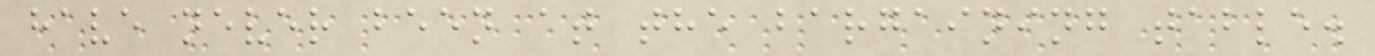have never been at the bargaining table.
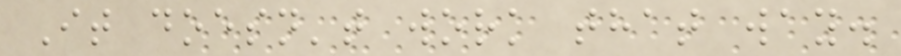It doesn't work that way.
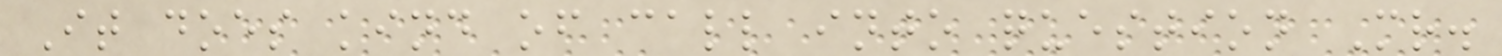It does kind of call into question Mr.
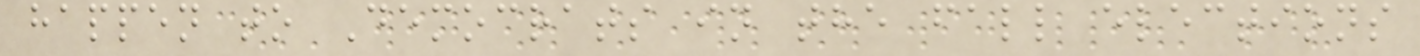happen to Democrats in the fall elections
